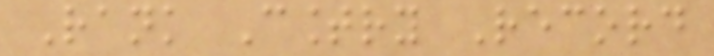Rank Country Record
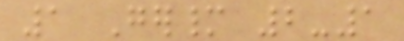1 Germany 2-1
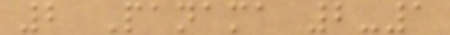2 Panama 2-1
